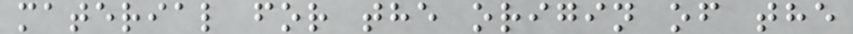material for the origin of the
